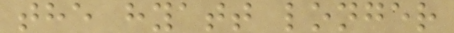the hyatt longer
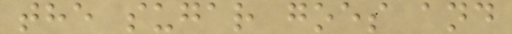the sugar goes and
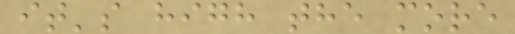it's high the more
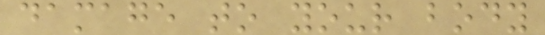damage to your body
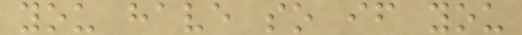you have so if you
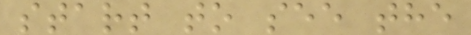start to see the
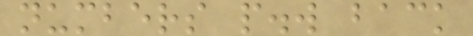numbers p.w back
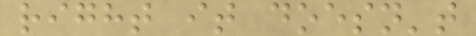right it doesn't
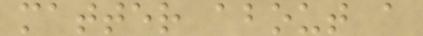matter about a
